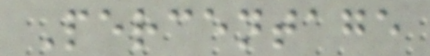Percentage
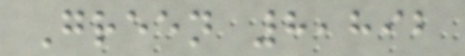Green 8,892
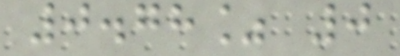0.78% 0
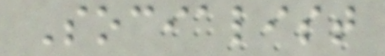Socialist
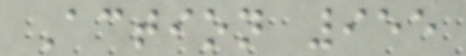Action 955
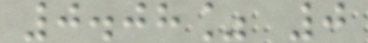0.08% 0
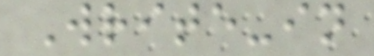Write-in
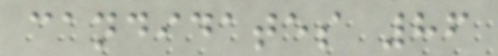candidates 86
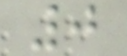0
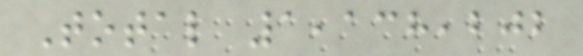Total 1,138,202
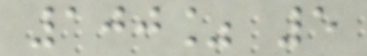100% 5
